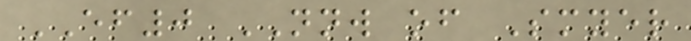EF0 NNW of Smyer
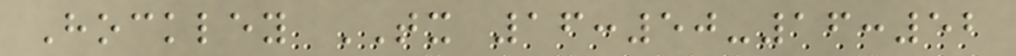Hockley TX 16:50-16:52
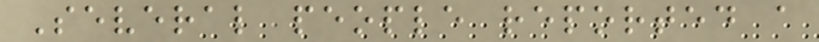Several people reported a
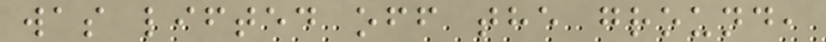was lifted off the ground,
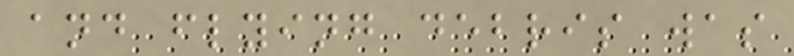and flying debris was
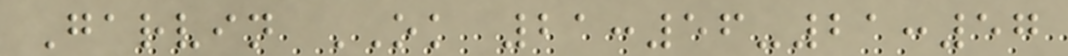Garvin OK 21:56-21:57
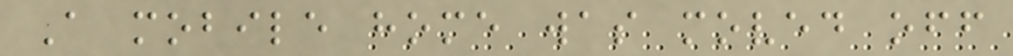A mobile home was moved off
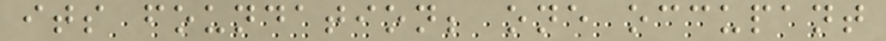its foundation; one occupant
